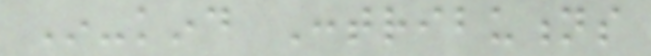In-kind Contributions
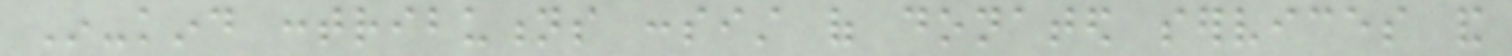In-kind contributions consist of donated services and
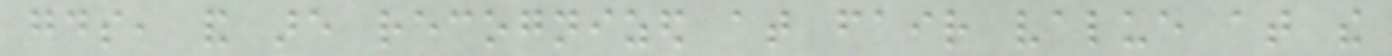goods, and are recognized at fair value at the
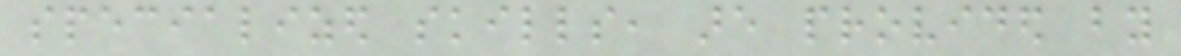specialized skills, are provided by
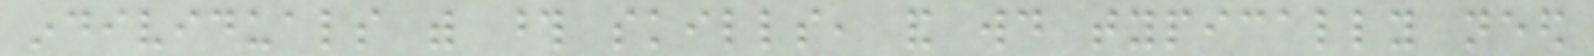individuals with those skills, and would typically need
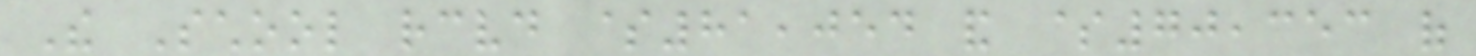The School received $81,054 and $70,353 of
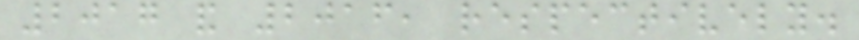2017 and 2016, respectively.
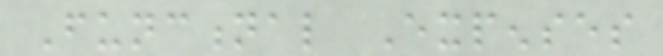Functional Expenses
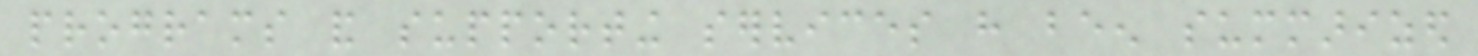programs and supporting services have been summarized
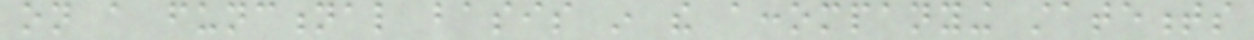on a functional basis in the accompanying statements
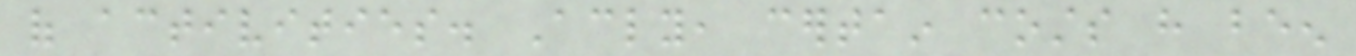of activities. Accordingly, certain costs have been
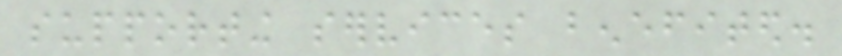supporting services benefited.
